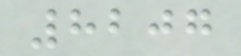8207
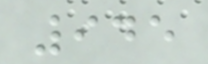945
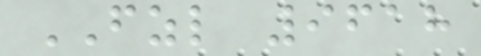FZL 9618
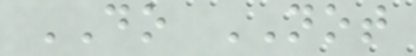DO NOT
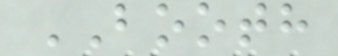BOOTH
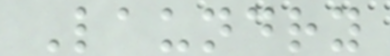Laundry
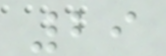29
